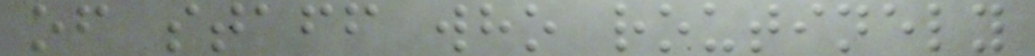of staff who routinely
